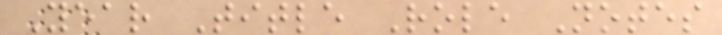Year Title Role Notes
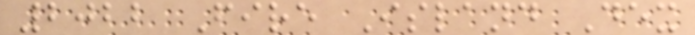2022 Fire Island Dex
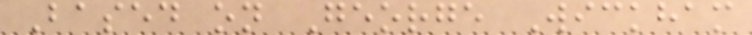Based on George Wickham
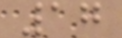17
